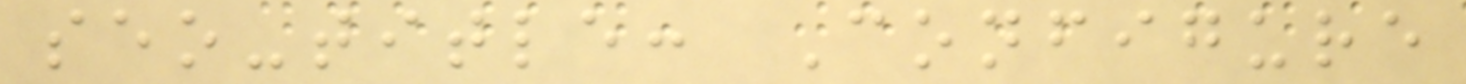seo-title: Configure
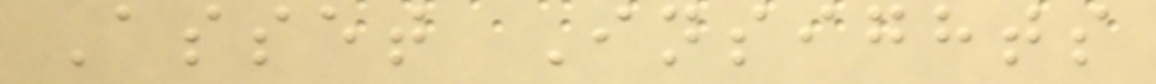Asset Insights
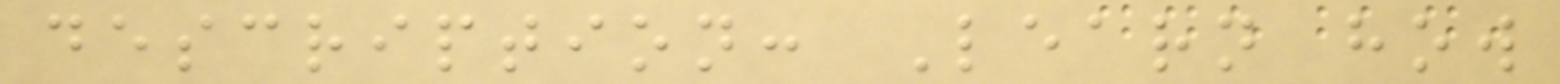description: Learn how
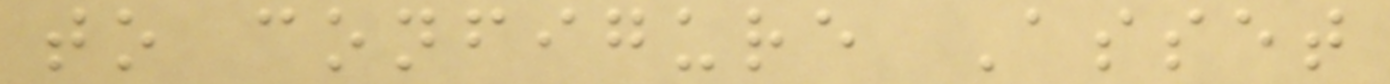to configure Asset
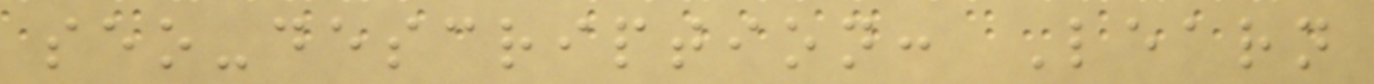seo-description: Learn
